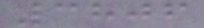3806
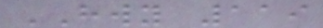HWY 119
